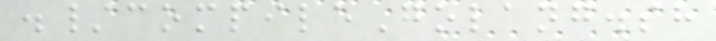./compileGolang.sh
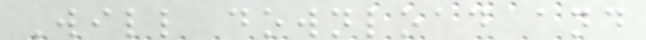Will download and
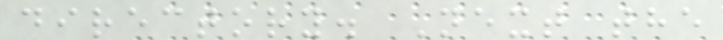directory. Next the
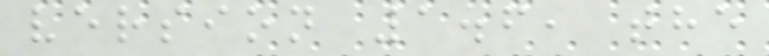version 1.6, the
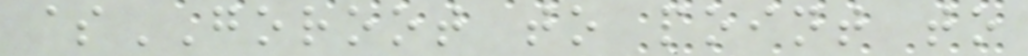$GOROOT to point to
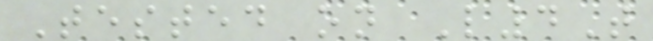Tested on L4T
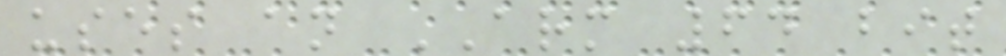uses an ARM 64 bit
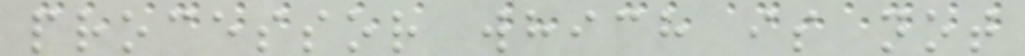processor which is not
